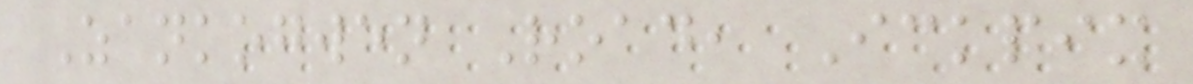Zankogwen Road, Ickpix
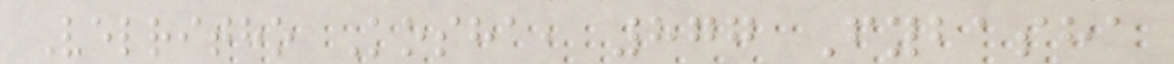Velritho Kosha, 877 Fybasha
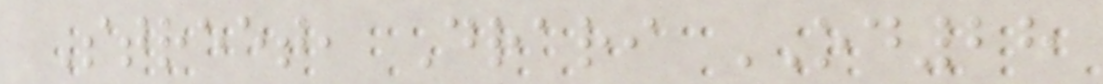Street, Drari OD28
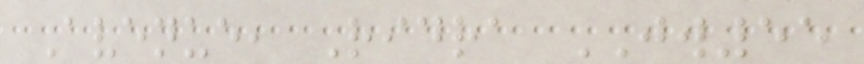Avenue, Ridra JW55
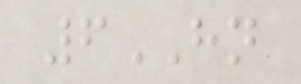6HN
